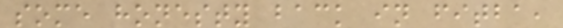some honesty back in fitba,
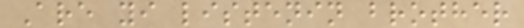Are yi listenin brother
